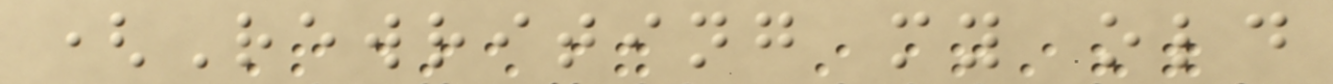(Rewriting my old
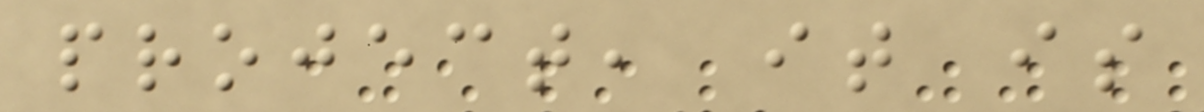project, it is
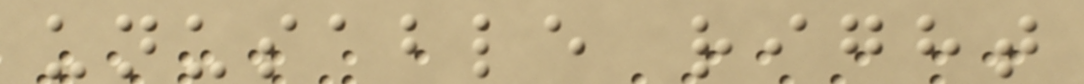unusable right
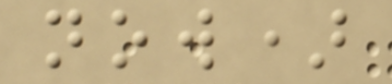now)
